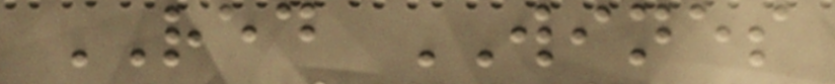RED WINES
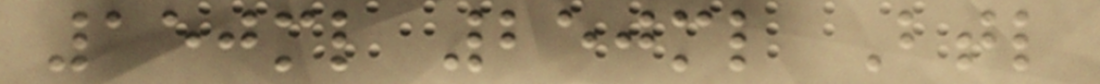150ml 250ml Btl
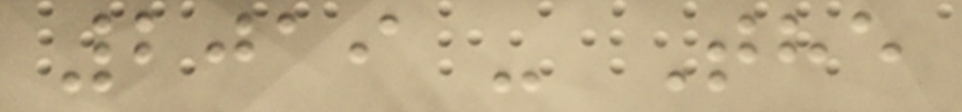2019 - The
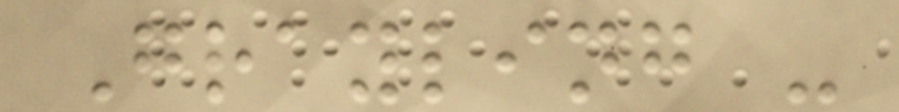Grayling -
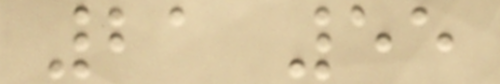21 55
